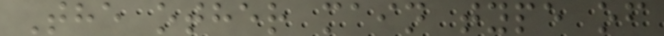The other main type of
